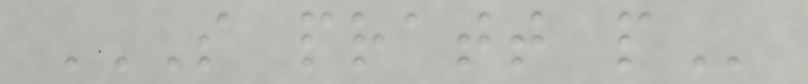S PRATT P
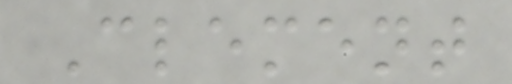Clement
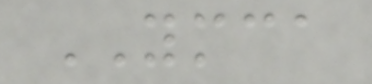YMCA
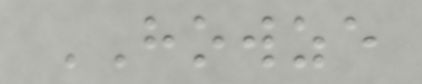HOWZE
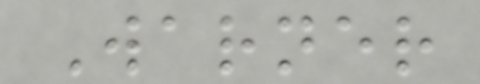Warner
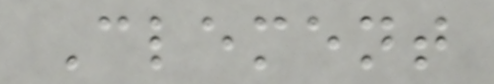Clement
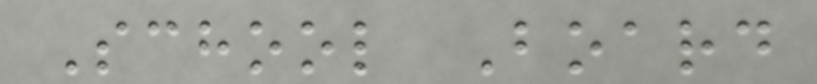School Board
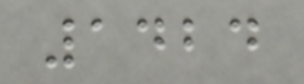1424
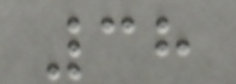38
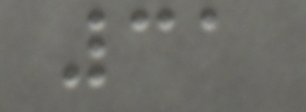31
